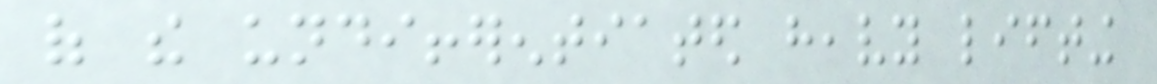of the undifferentiated heavy lifting
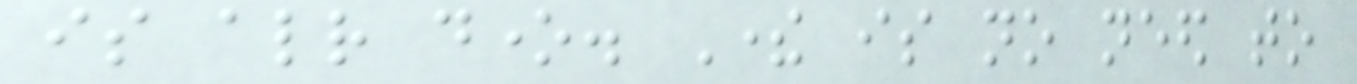is already done. There is no need to
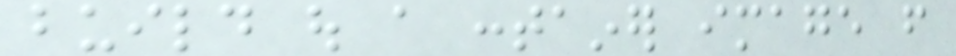build out a container image from
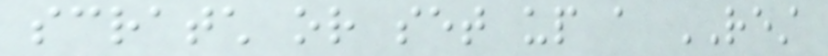scratch or set up a REST
